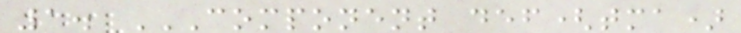1. COMPONENT DEF(TMA)
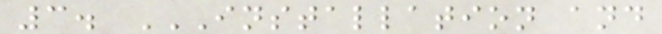3. INSTALLATION AND
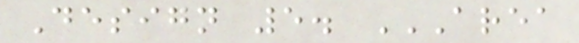Design 5. AREA
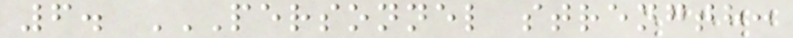6. PERSONNEL STRENGTH:
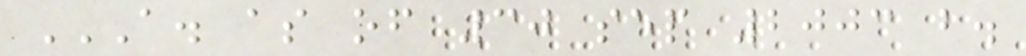A. AS OF 30 SEP 2003 B.
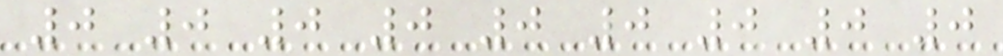0 0 0 0 0 0 0 0 0
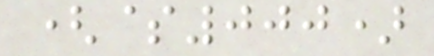($000)
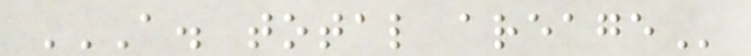A. TOTAL AREAGE
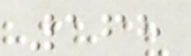168
